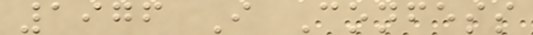1976 I Confess
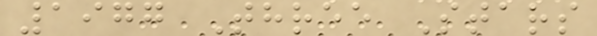1977 Three Stars
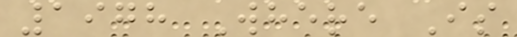1978 Where Is
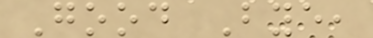Good Bye,
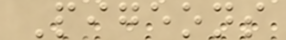Pigeons
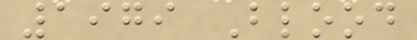1979 Blood
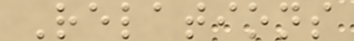Relations
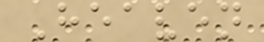Heaven
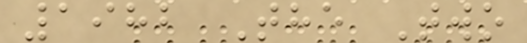1982 The Two
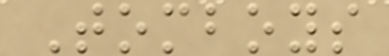Tomboys
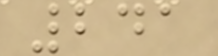241
